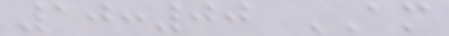10:00 AM
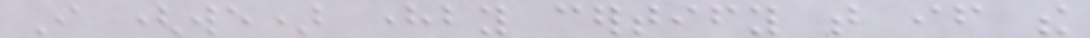I (we) hereby certify that if the
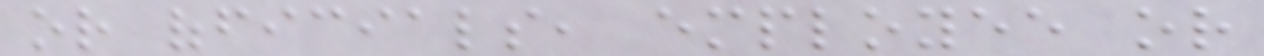or officials, employee or
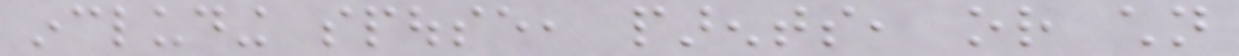including spouse, parents, or children
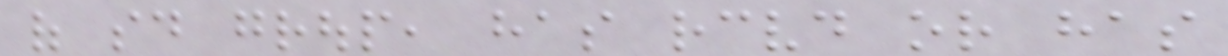of said group, has received or has
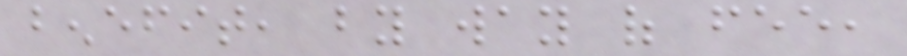benefit, by way of fee,
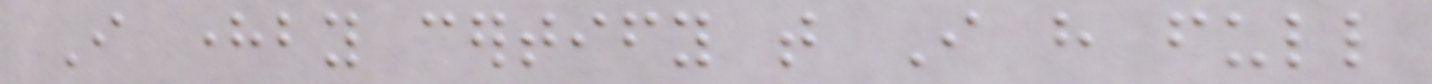I hereby certify that I have full
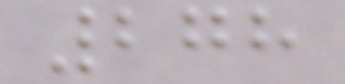278
